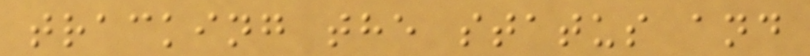tracking the status and
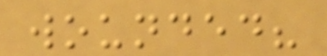wounded?
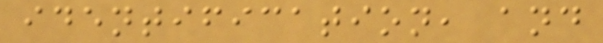identification, and
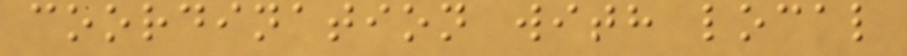coordination with local
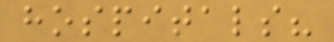hospitals?
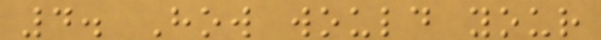4. How would your
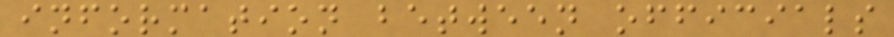information between officials
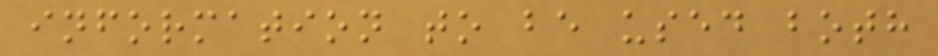information to be used both
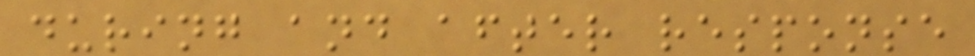during and after response
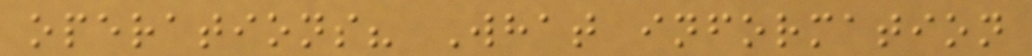operations? What information
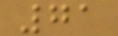71
